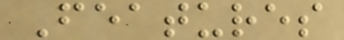Features
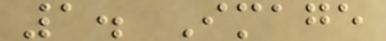1. Image
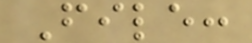File:
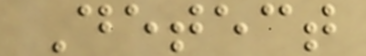Detect
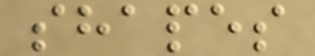shapes
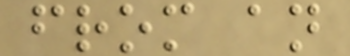from an
